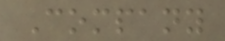Company
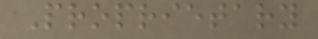Proprietary
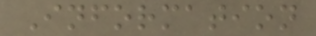Information
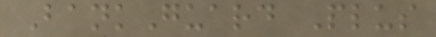BankGuard Plus
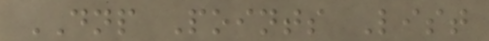DNP Points List
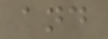and
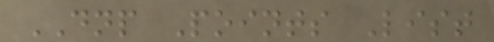DNP Points List
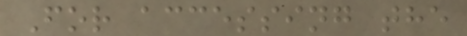For accessing the
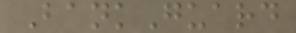BankGuard
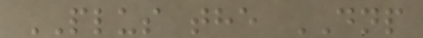PLUS the DNP
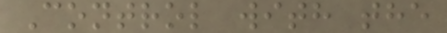Control with the
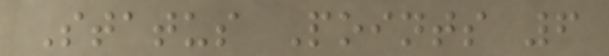Status Points 6
